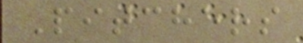Pitchers
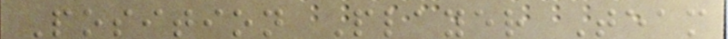Position Player Team
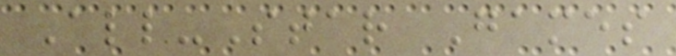All-Star Games
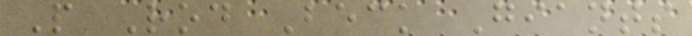P Rod Beck Giants
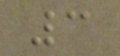3
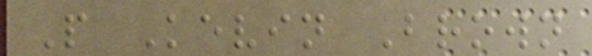P Kevin Brown
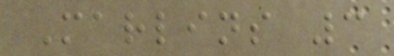Marlins 3
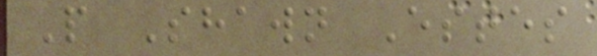P Shawn Estes
